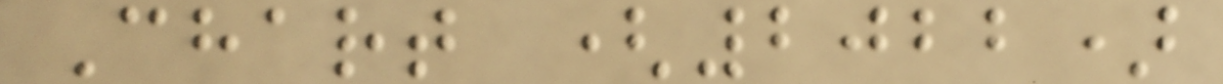Chart (2022)
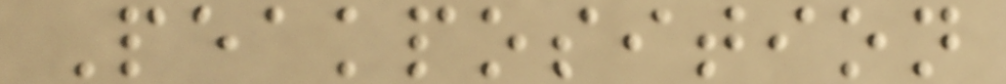Peakposition
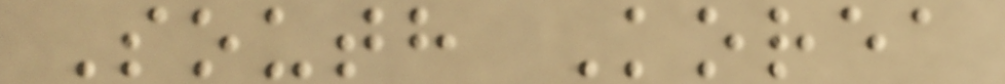South Korea
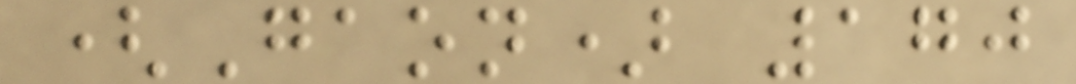(Gaon) 170
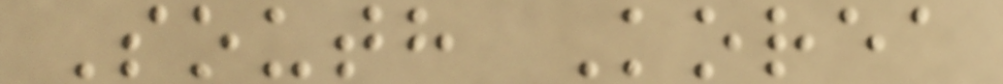South Korea
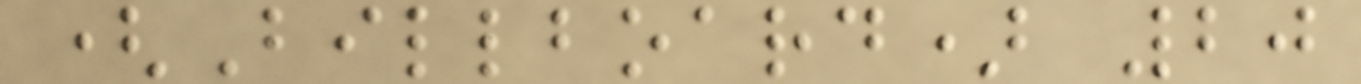(Billboard) 20
